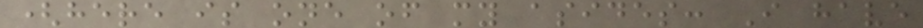(here is one of my asides: I have
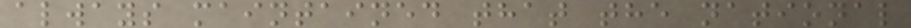always maintained that the national
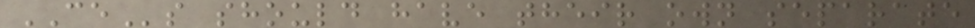CEs should have their own separate
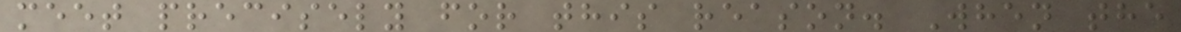meet precisely for this reason. When the
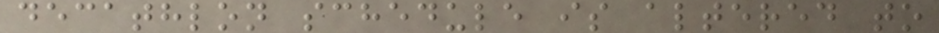decathlon schedule is altered to
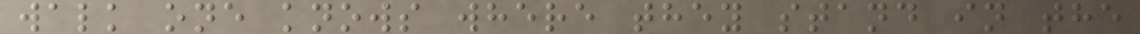walk one knows where they stand in the
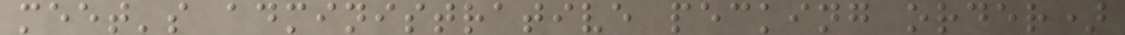meet's administrative pecking order)
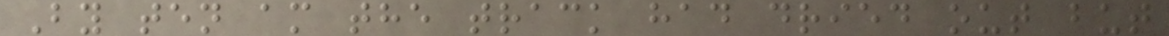By ten am the track had dried out but
